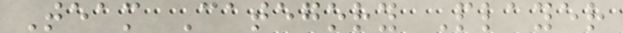Team Category Player
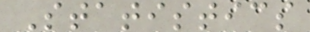Statistics
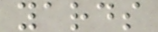yards
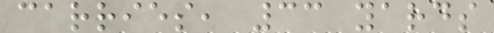carries, 33 yards
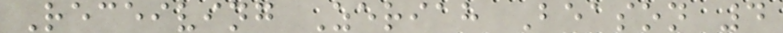Receiving Zeriah Beason 4
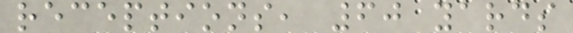receptions, 60 yards
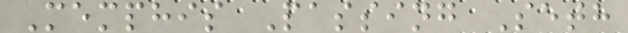Memphis Passing Seth
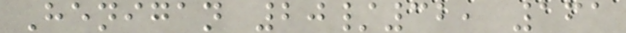Henigan 20/32, 161
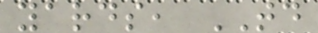yards, TD
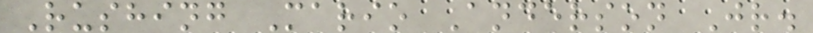Rushing Mario Anderson Jr.
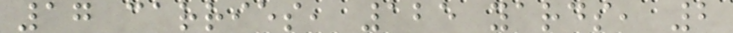17 carries, 125 yards, 2
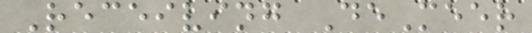Receiving DeMeer
